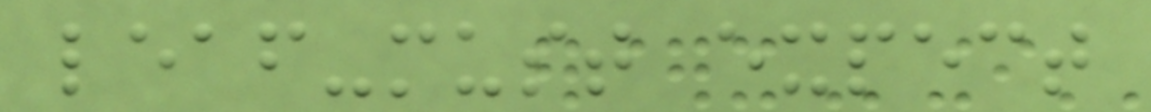leaf-must expect
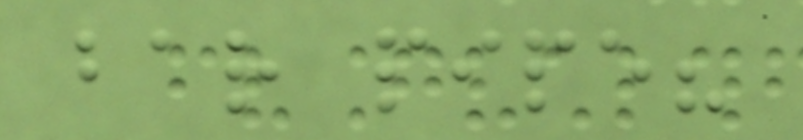bar pipe?
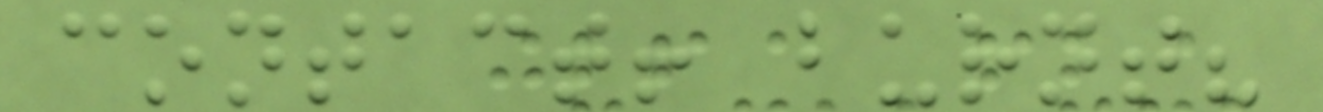contact! burnt?
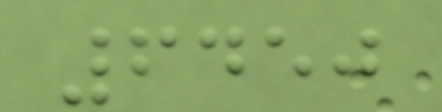6450
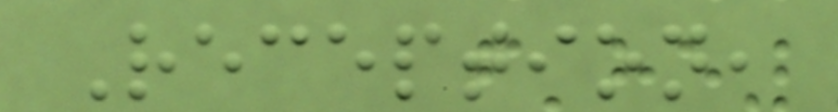Reception,
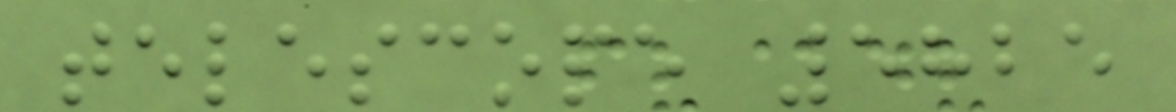telescope 5825
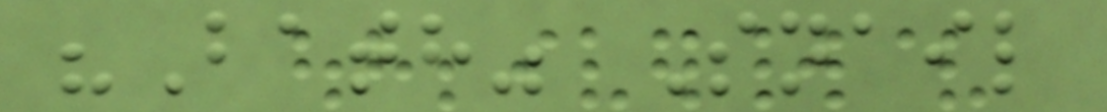"Bath" Snail
